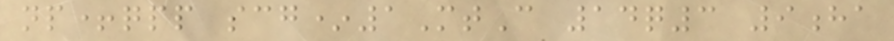np+qpp scg*1MtC 14q3 9ha
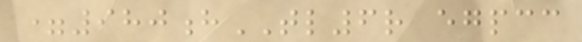=980hTL6r egpcc
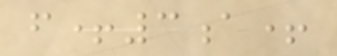f+3a+
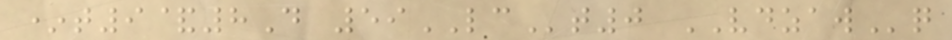*t9&8D 59LCt0 VDZAWq
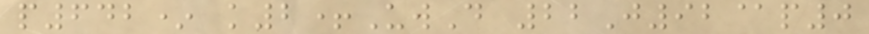p642* k2+UwD 22J92@p0
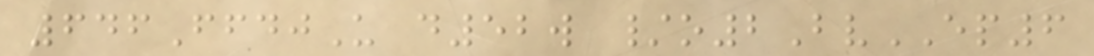646FfdjU d52w /o2BvEP6
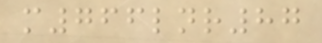m766lnr87
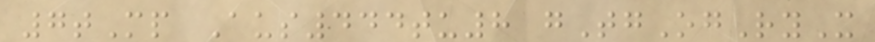7tMp Aus444tu8 gTgOgRyX
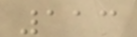113
